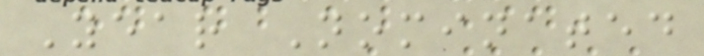Year Nominated
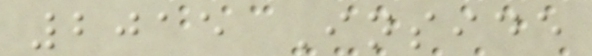2015 Inside
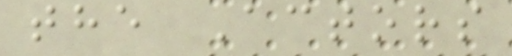the Actors
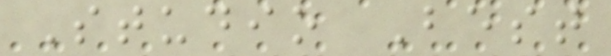Studio Best
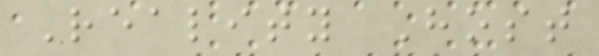Reality Host
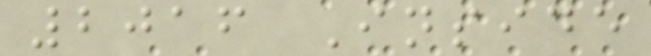2016 Inside
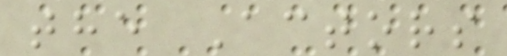the Actors
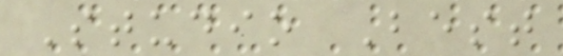Studio Best
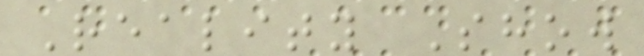Reality Show
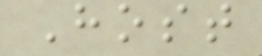Host
